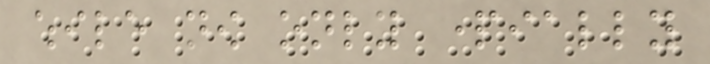while now only partially
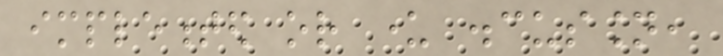implemented or under discussion,
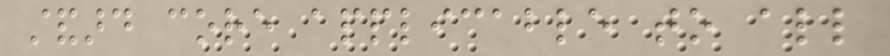standard core applicable to all
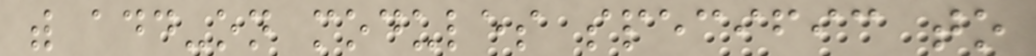with add-on modules specific to
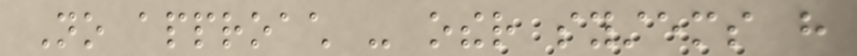No approach - other systems have
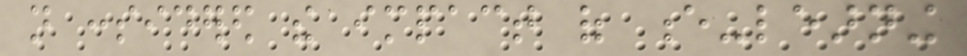not considered the impact of e-learning
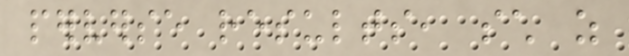perverse results, such as
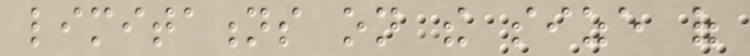limitations on the size of
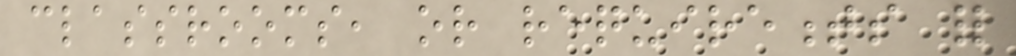classrooms, or requirements for
